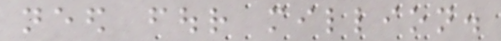need four million.
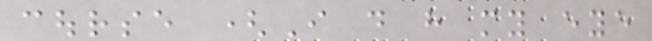course (I do have my eye
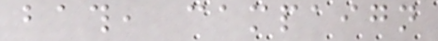bath, campaign
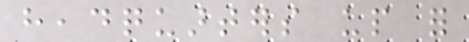headquarters up for
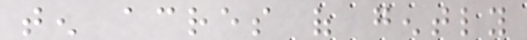ten acres of gently
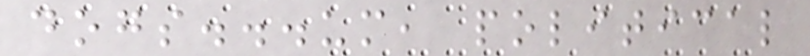dogs...um, political
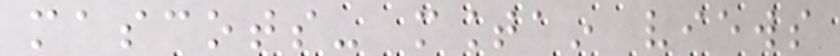mascots- mountain views
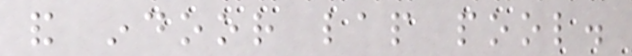and indoor lap pool.
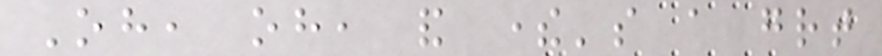Oh, oh, and there's a great
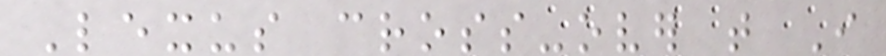Lexus cross-over that I
